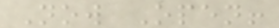Now Open!
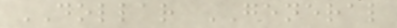DOLLAR GENERAL
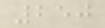250
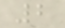2
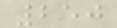250
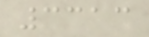3313
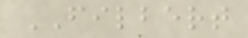FILBERT
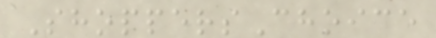ShoppersChoice
